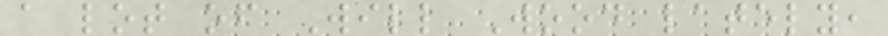a lot of Will Wood lately,
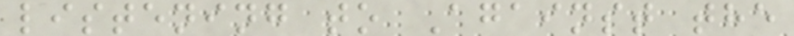listening to Against the
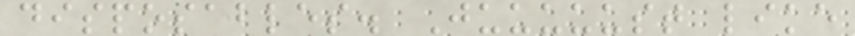disposables. Juuuuust like
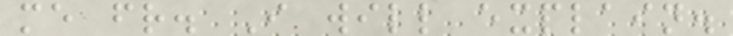me fr. I will explain.
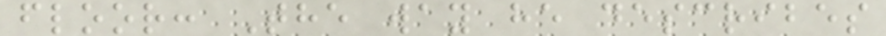floor: The way he describes
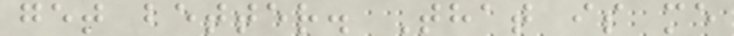get better. That is me
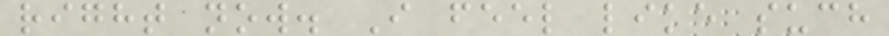right now. I feel like such
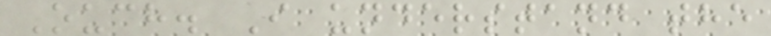Ouch. I understand the
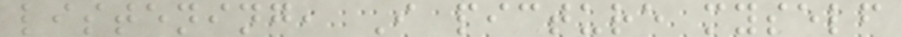listening, I picture myself
